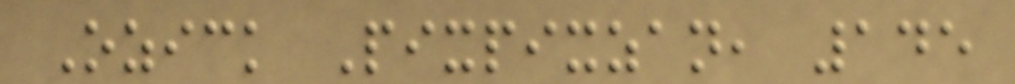Ozick Pixpixzan, 145
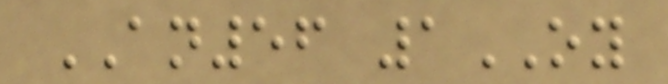AN56 1OY
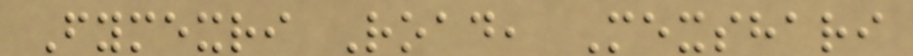Fymexri Road, Mexshari
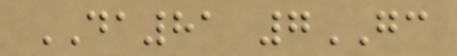DA81 7GC
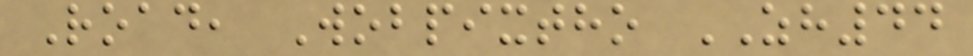Road, Wobpixtho ZH44
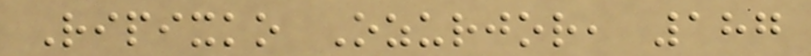Ripixko Ozurjor, 187
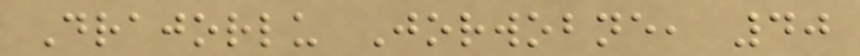Drajorlu Jorwobne, 40
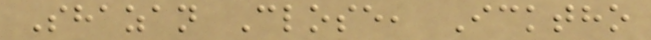Shazan Close, Icktho
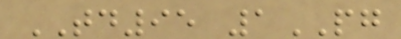TD95 1PG
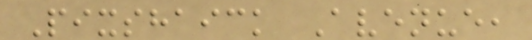Pixshaick Avenue,
